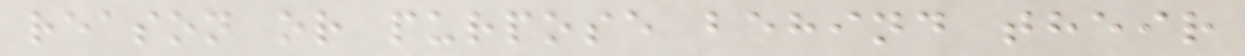reason or purpose behind their
